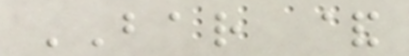BAR &
